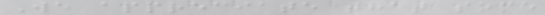We appreciate that some
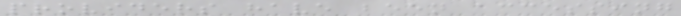providers have been accessing
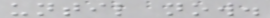until now.
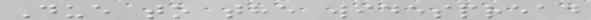Due to the widespread
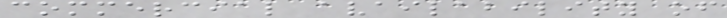commercial availability of
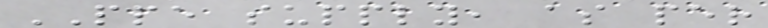PPE supply, as per
